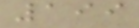199
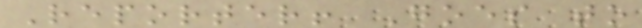Reporter! Goes to
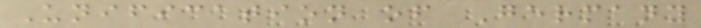Unification of Germany
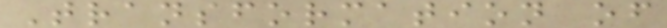Transformation of
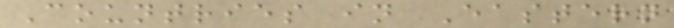Countries in Eastern
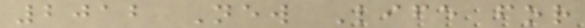2012 New Life for
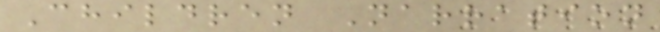Children Narration
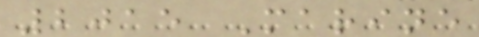2015 Marine
